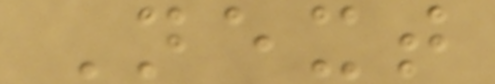Next
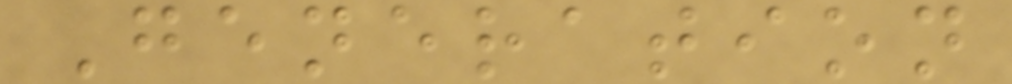Generation
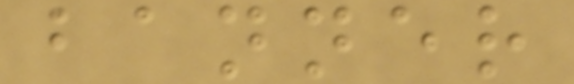banner
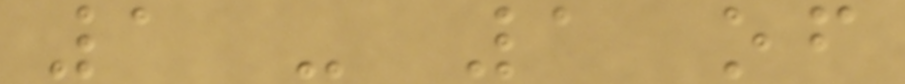1 - 1 of
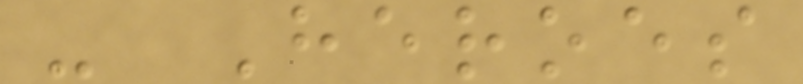- Heroes
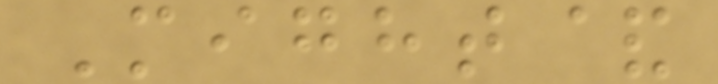Might&
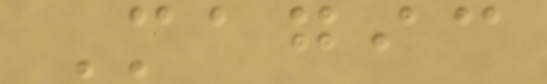Magic
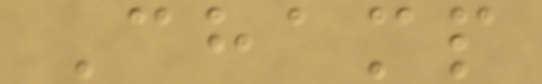Champ
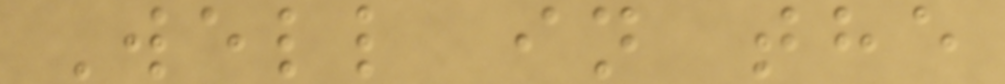Well in the
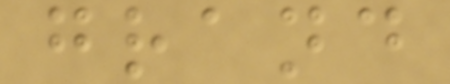grand
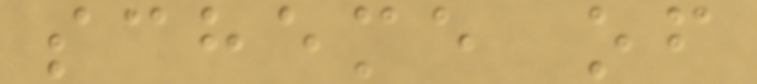scheme of
